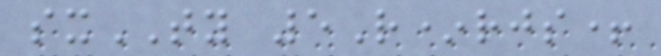sxTY 5R*rjs+
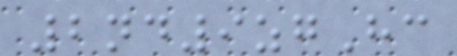2nd9zgHc
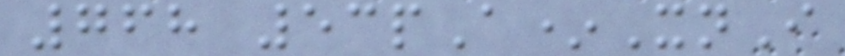768 53pA*XnI
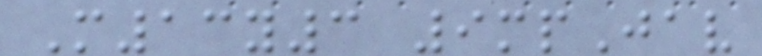M13y3 9mpJav
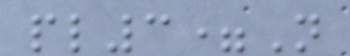pl3=N
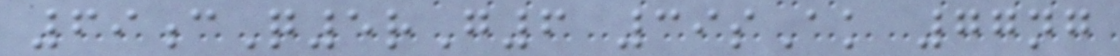69cQ5rG6 39sAk 77ng
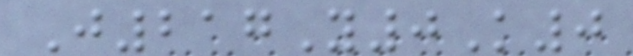J217Y0K0
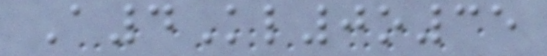A4Kl0o35
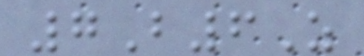7B6Z
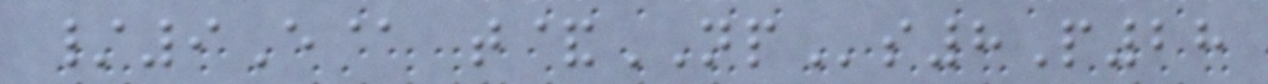/9E@ t&NPs8P28
